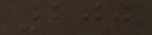200
